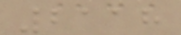2118
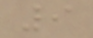9
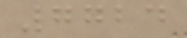7724
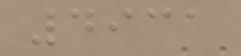4931
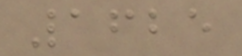1625
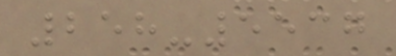258-5537
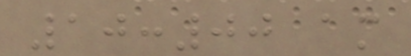10:00 am
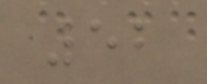52
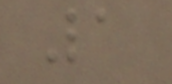1
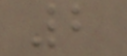2
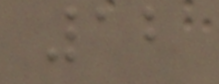12
